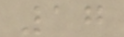17
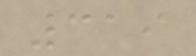319
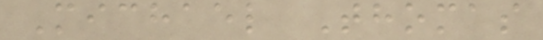Michael Thomas
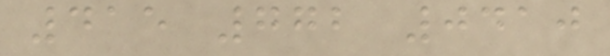415 772 0410
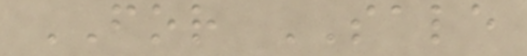FOR SALE
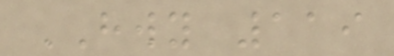HWY 119
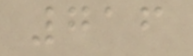716
